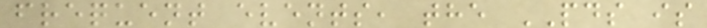frequent events, the PDS is
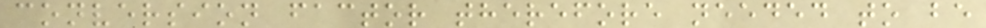conversion factor therefore needed to be
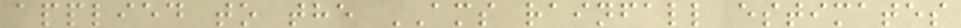applied to the AMS rainfall estimates
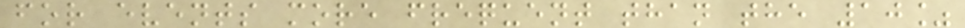for events more frequent than the 10%
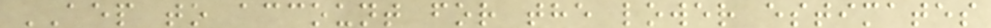AEP to account for the lower estimates
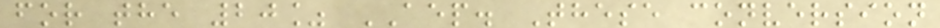for the 20% AEP. These conversion
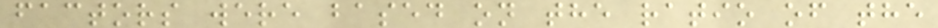factors were based on the ratio of the
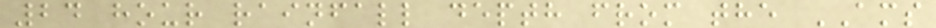24 hour rainfall depth from the AMS
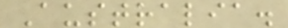Australia.
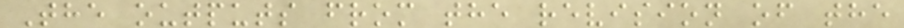The outputs from the revision of the
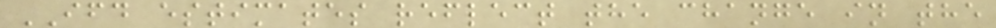IFD estimates reflect the change in the
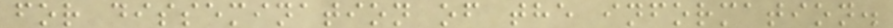for dissemination of the information.
